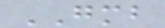GMB
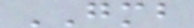GMB
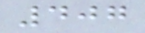407
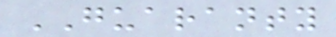GUARANTY
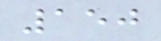150
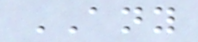ANY
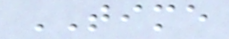TIME
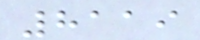8119
